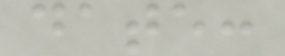date:
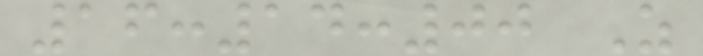16:14:00 Z
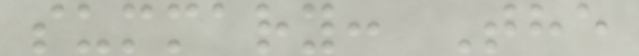summary: The
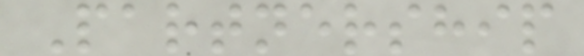Partnership
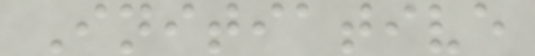Initiative
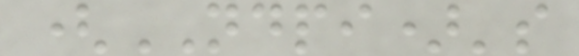(NDPI)'s
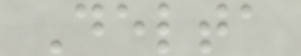Delta
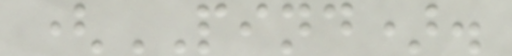(PIND).
